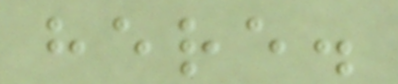here.
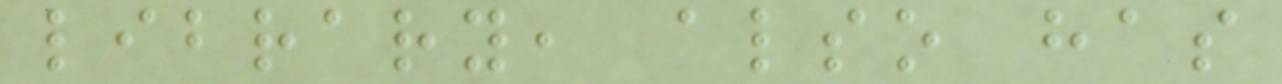library, also has
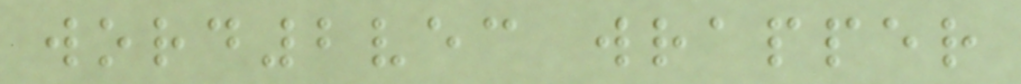word2vec wrapper
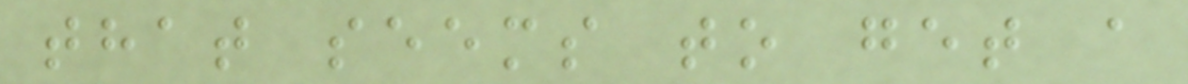that seems to get a
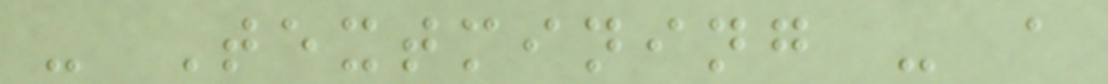- Textmining - a
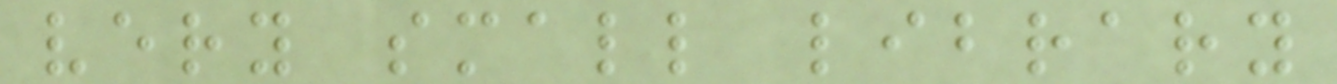very small library
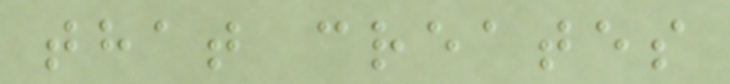that creates
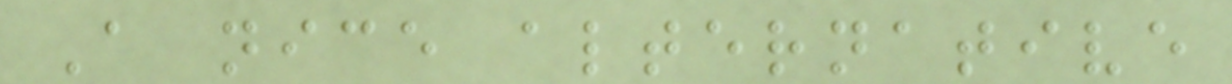A nice alternative
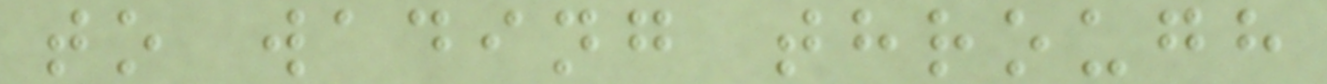to wading through
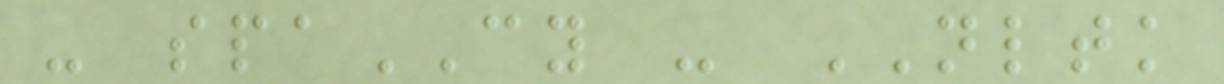- spaCY - NLTK
